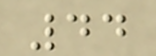44
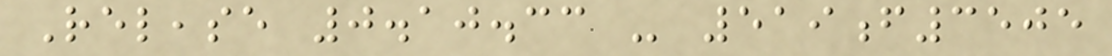Release 0.10.33 - 519f3505
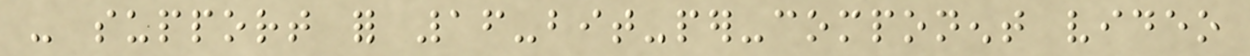- support for 16-bit-per-component video
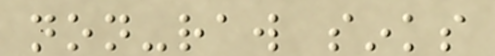non-raw sinks
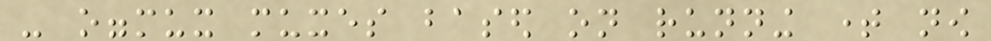- oggmux muxes based on running time now
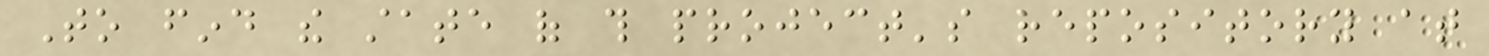To find the state of this project's repository at
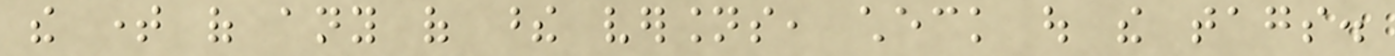the time of any of these versions, check out the tags.
